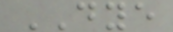DYE
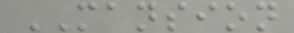MANSION
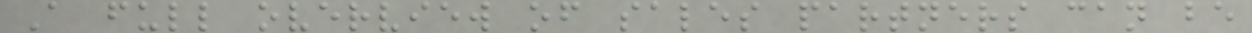A full overview of sales partners can be
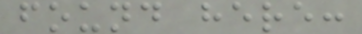found here:
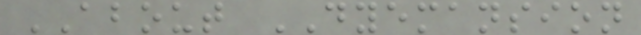ABOUT DYEMANSION
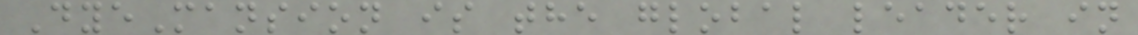DyeMansion is the global leader in
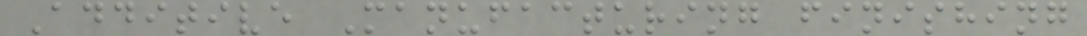Additive Manufacturing finishing
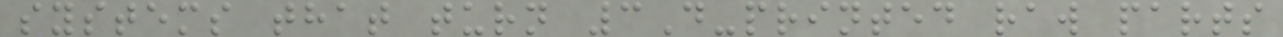systems that turn 3D-printed raw parts
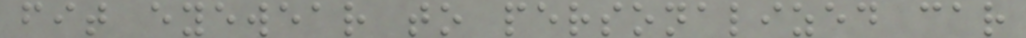fit eyewear to personalized car
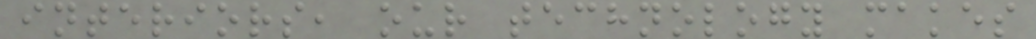interiors, our technology makes
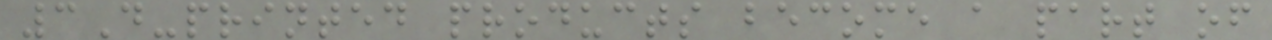3D-printed products become a part of
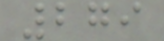279
